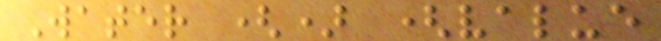Water () (value
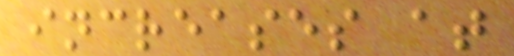increases at
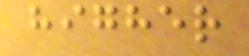higher
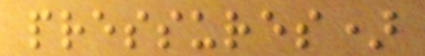pressures)
